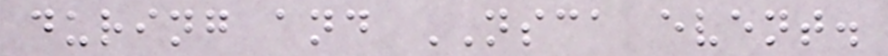during and NSCA event.
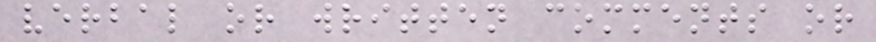verbal or written comments or
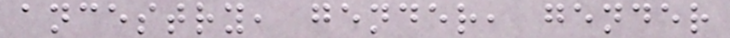ancestry, gender, gender
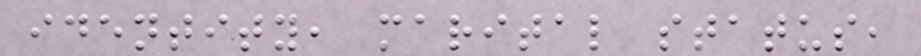identity, marital status,
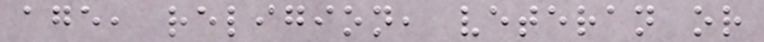age, religion, veteran or
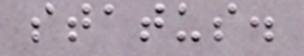status.
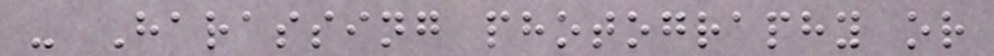- Harassing photography or
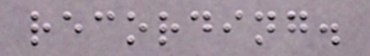recording.
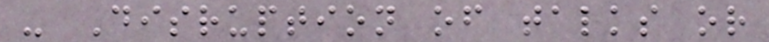- Disruption of talks or
